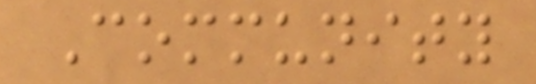Community
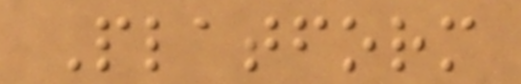Platform
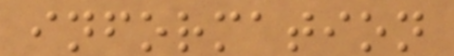information
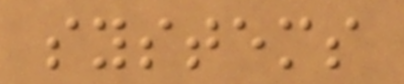systems
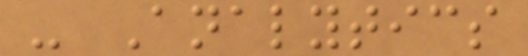- Analytics
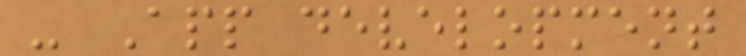- App development
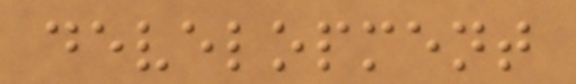development
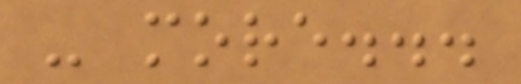- more...
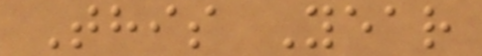This Year
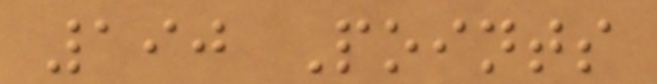190 Points
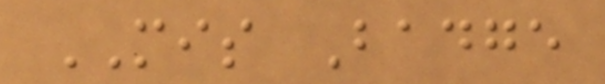MIS Badge
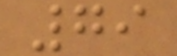79
